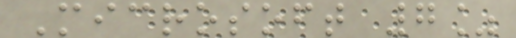Microsoft 7%
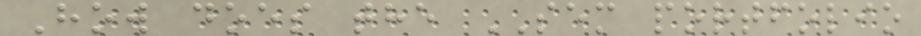How does the SEM portfolio
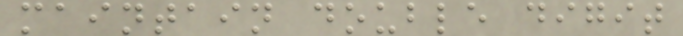maintain double digit
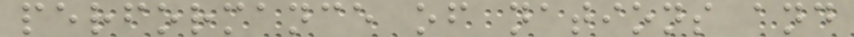performance of nations and
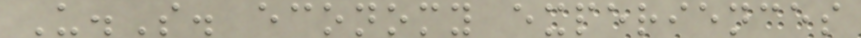U.S. economy experiences
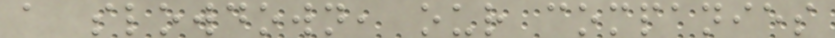a slowdown, our companies
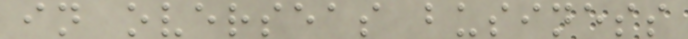in overseas business
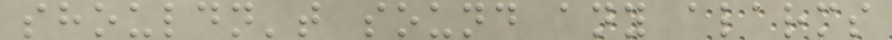shouldn't sound any alarms
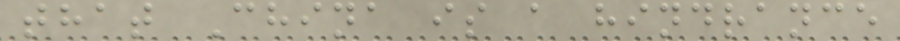that China is a hindrance
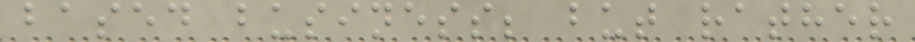based business; but rather
